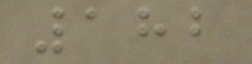182
